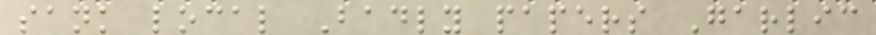sank local Badly papers Garlic
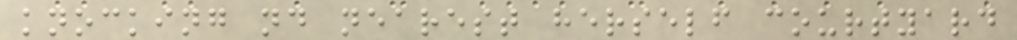knocking nd nearest herself courtyard
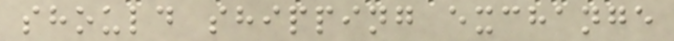should shipping exchange
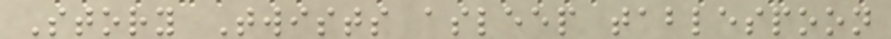Story Twists asleep tablespoon
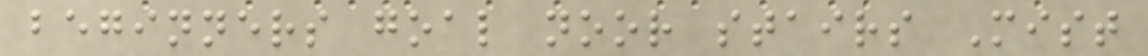beginners goal noor stairs Mist
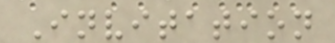Invitation
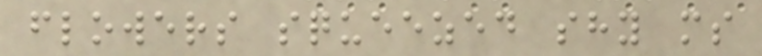flowers squeezed shy ms
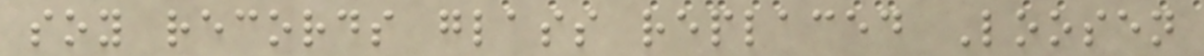soy records glass replaced Loosen
